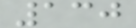130
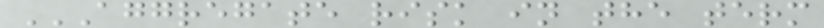AGGREGATE RISK IN THE TERM
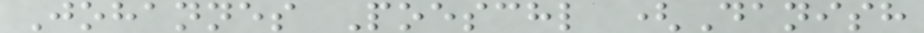Johannes Poeschl (Danish
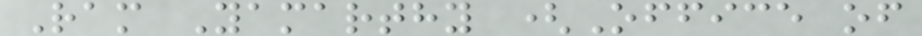Ram Yamarthy (Office of
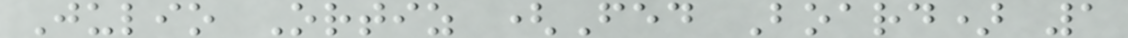Julio Ortiz (Fed Board) 1
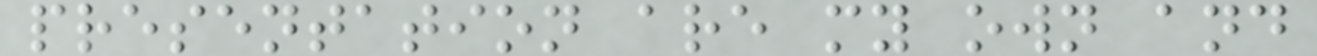presentation are my own and
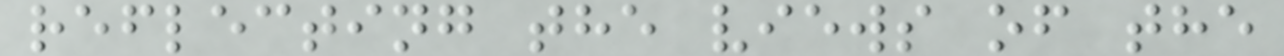reflecting the views of the
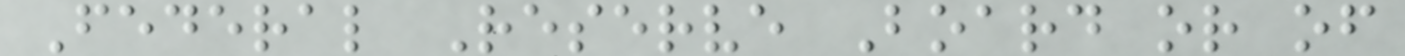Federal Reserve Board or of
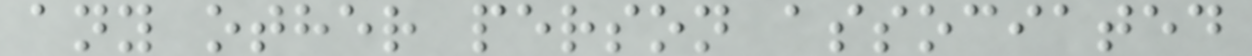any other person associated
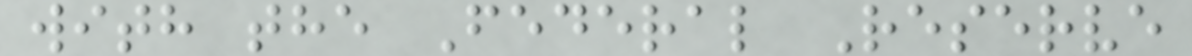with the Federal Reserve
